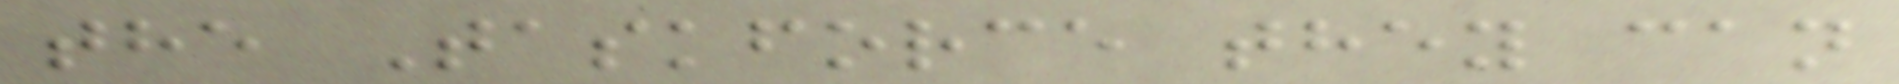the Taskforce they can
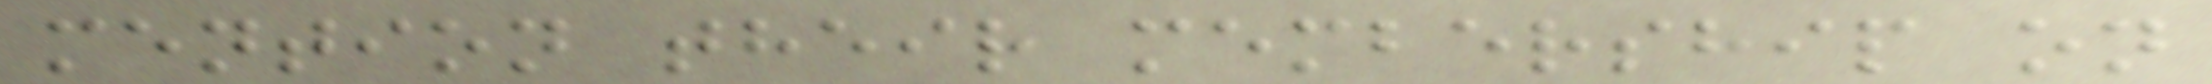mention their membership on
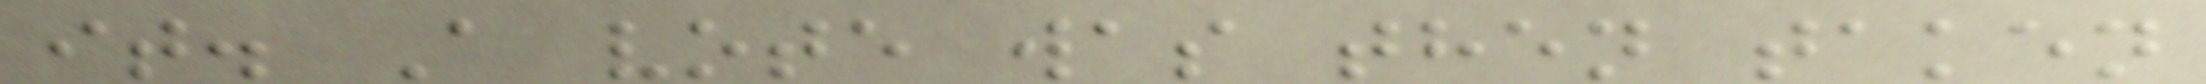it. A vote was then taken
